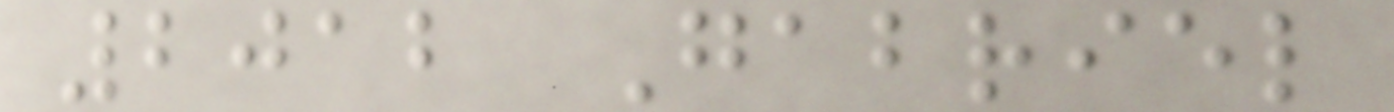2012 Gabriel
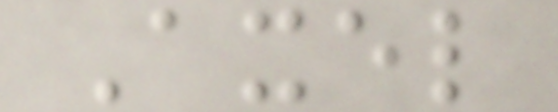Axel
